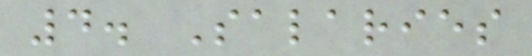4. Salaries
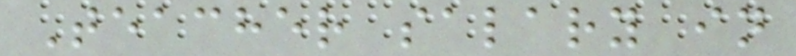Teacher salary in
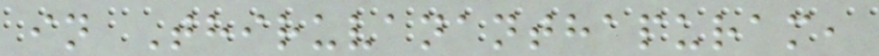in Thiruvananthapuram,
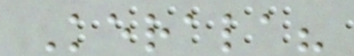Kerala?
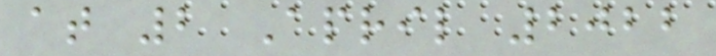at 2 April 2022
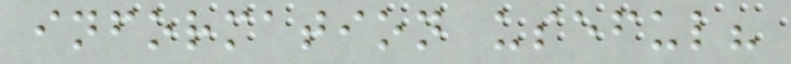information useful?
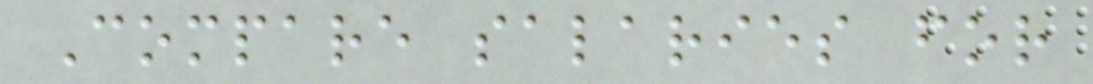Compare salaries for
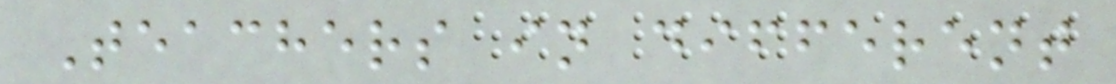Teachers in different
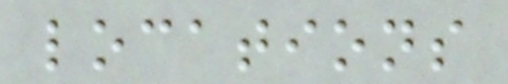locations
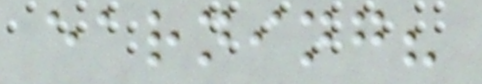earning?
